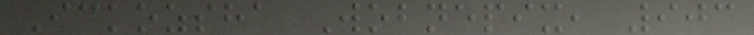Ickozsha Wobnepix, 903
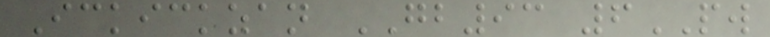Ickickzan GB93 6PW
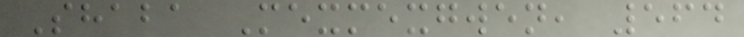Shaba Mexmexgwen, 564
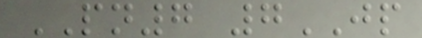PN7 7JP
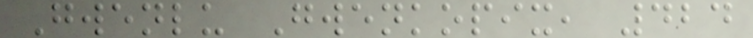Gwenlu Gwenkopix, 424
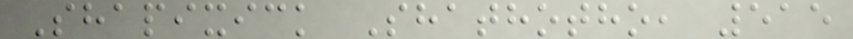Shapixick Shathotho, 515
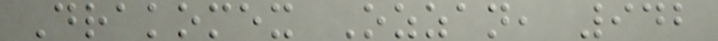Drakomex Ozzan, 942
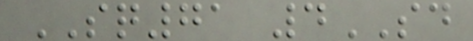SQ71 4SD
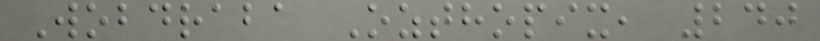Wobdraba Ozthopix, 240
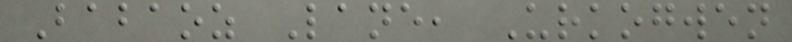Babaoz Lane, Urkogwen
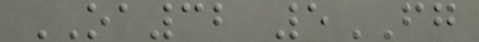OA32 5FG
